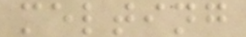melting
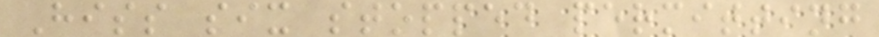Hiss six stopped permitting
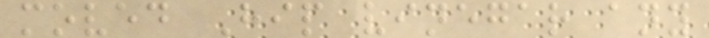moved Hip vinegar any
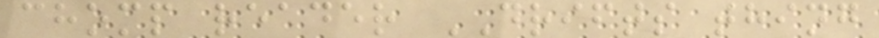chomp reader DRIFTS thing
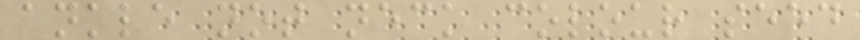ankle not neck colour seed
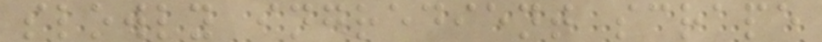slowly ingredient scrape
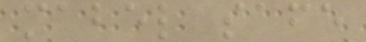mabel safe
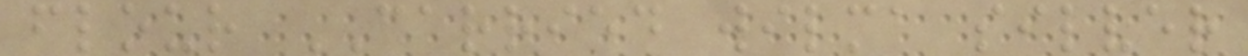flour CARRIED wilma silver
